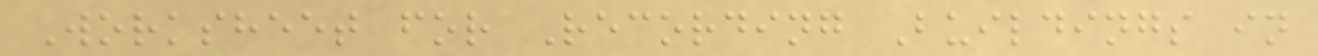Worksheet for Recording Buildings in
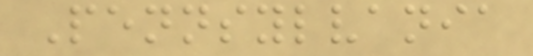Pennsylvania
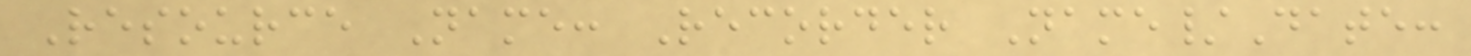Resource Name: Recorder Name/Date:
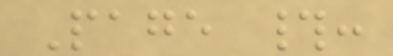Page #:
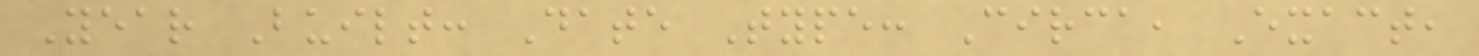Year Built: Date Type: Circa, Exact,
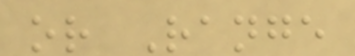or Range
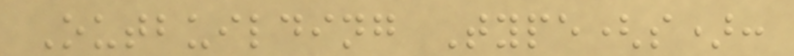Outbuilding Type(s):
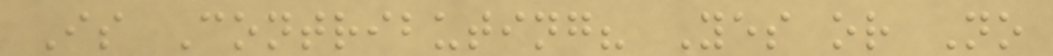Is Contributing? Yes or No
